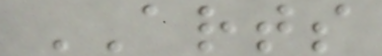ARTS
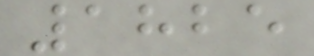1825
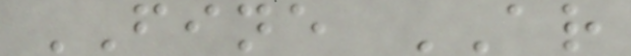FINE AR
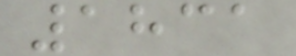1831
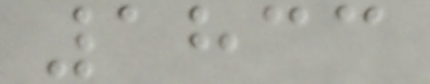1833
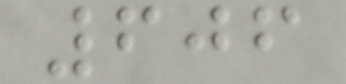606
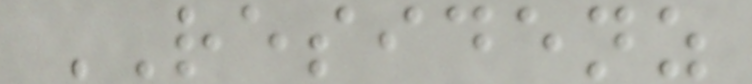RESIDENZ
